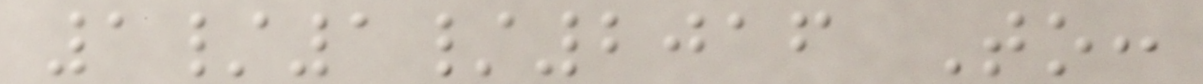1/1/2016 To:
